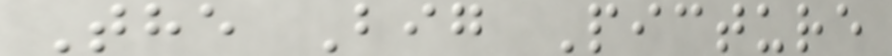The Big Picture
